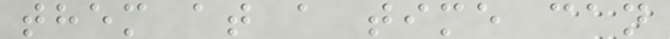them at a time can
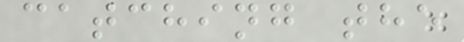catching the
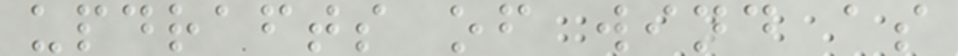updrafts of wind as
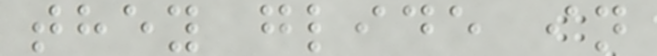they glide in
